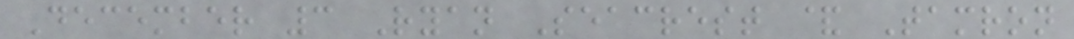December 3 Ryan Seacrest & Tamron
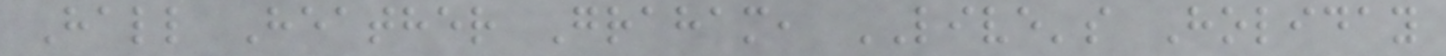Hall Heather Graham, LIVE's Holiday
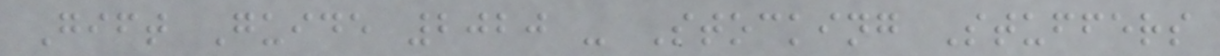Gift Guide 2020 - Stocking Stuffers
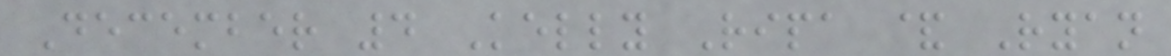December 4 Kelly Ripa & Ryan
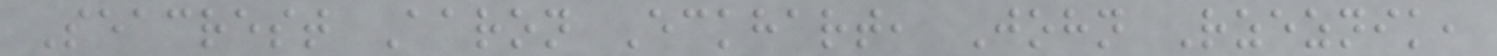Seacrest Aaron Eckhart, John Rzeznik,
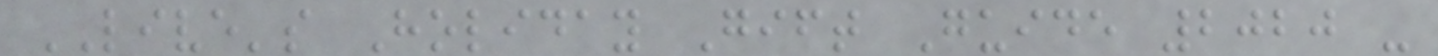LIVE's Holiday Gift Guide 2020 -
